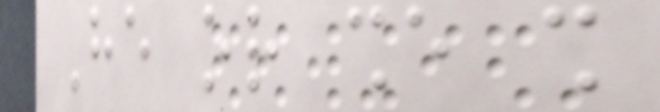He or she shall
